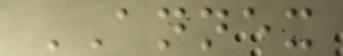ANNEX
